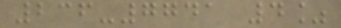236-7741 4%
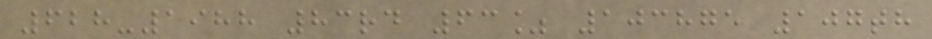628-1988 83rd 63% 103875 107th
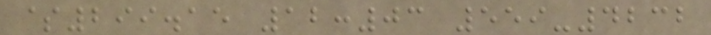$299.15 12:03 559-4232
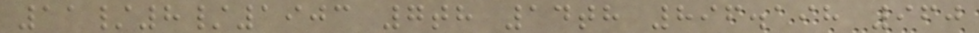11/8/1903 7th 14th 896.198 960
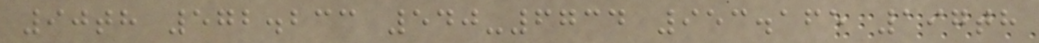90th 572.233 540-6734 953.165 197th
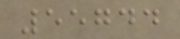55744
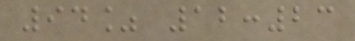94% 12:23
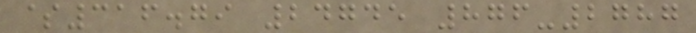$316.79 24745 876-2787
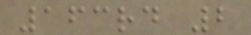163rd 2
